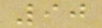90
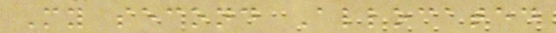My second Allocated
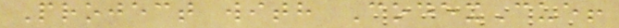Project with CodexCue!
